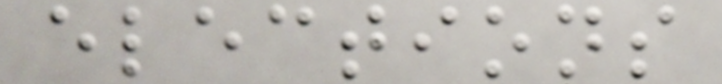elections
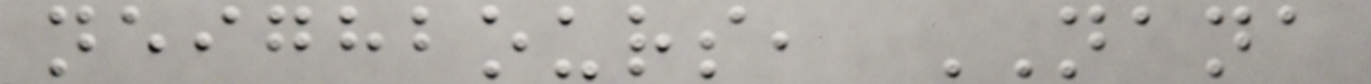neighbours, NANA
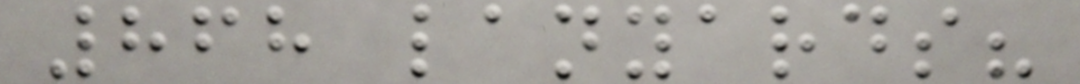868 lanyards?
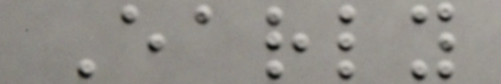Early
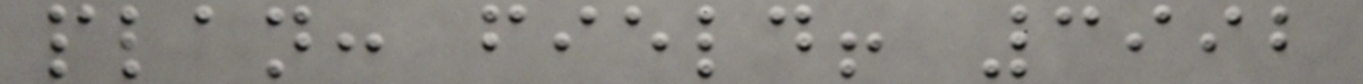plan: field! 3992
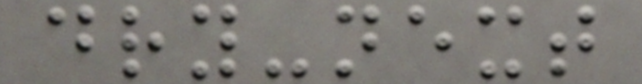dry-next
